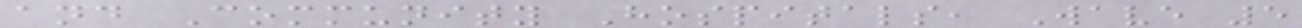and Community Hospitals, Wave 5
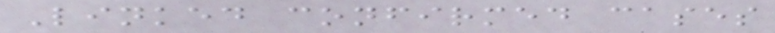Linked confirmed cases
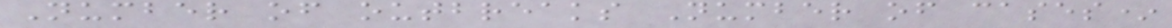Number of outbreaks Number of cases*
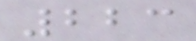223
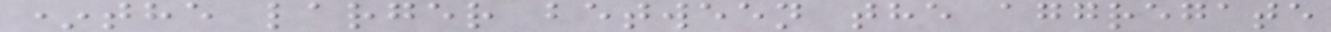*the larger between the aggregate
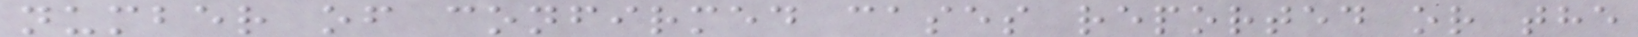number of confirmed cases reported or the
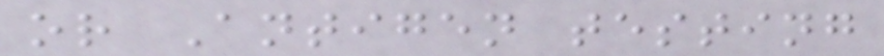or Antigen testing
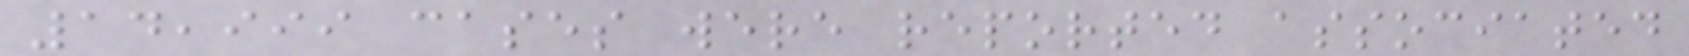14,999 cases were reported associated
